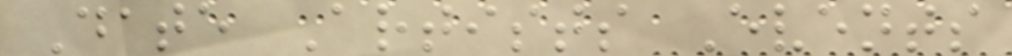Date Artists Events
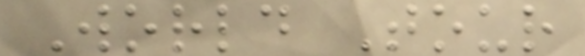World Tour
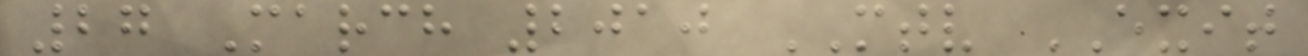27 March 2010 MTV EXIT
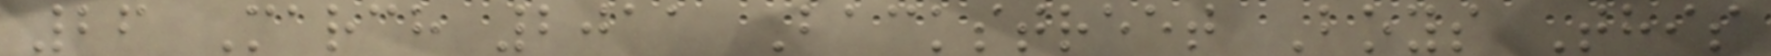26 March 2011 Backstreet Boys This
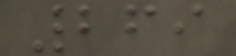269
